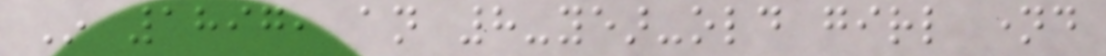In 1897, an 8-year-old girl named
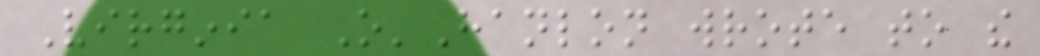Virginia O'Hanlon wrote to the
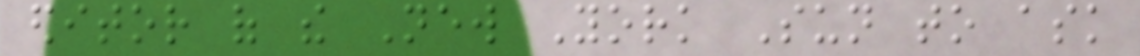editor of the New York Sun to ask
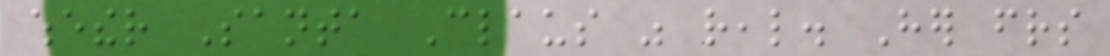whether Santa Claus was real. Her friends
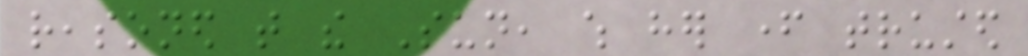reasoned that the Sun, which her father trusted
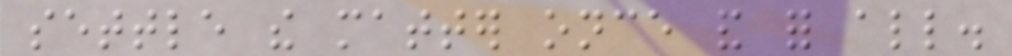settle the matter once and for all.
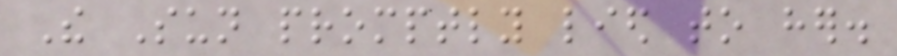The Sun promptly lied to her.
